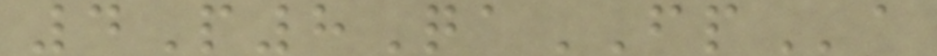4P8QaFPa
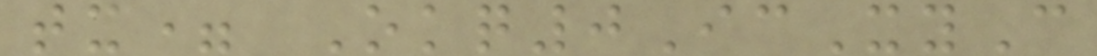tx= Okq0IcXyC
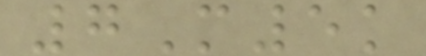7M5k
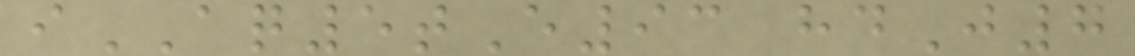iAQ5tE93 hdJ7
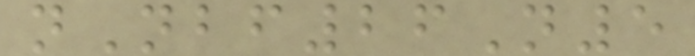nNbf26N5
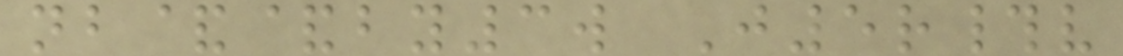nb&&by3w J5r#v
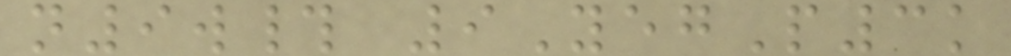n9w# 9YegP3k
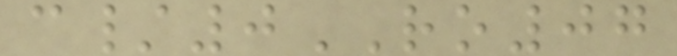c/0RO07
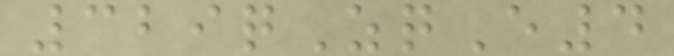329qZqE4
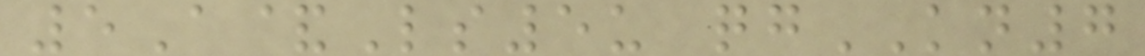5A&Ls5u qgKN7
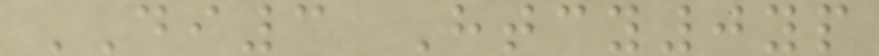DI3 Htcy0yp
